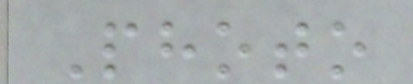Photo
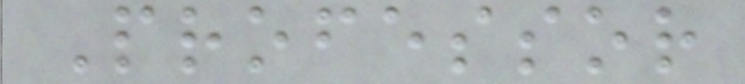Professor
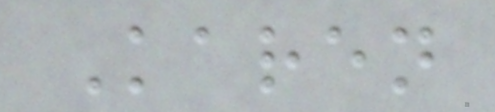Karen
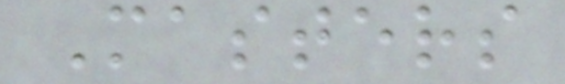Masters
